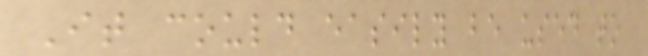It could easily be used to
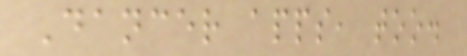Dancer apps, too.
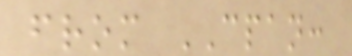from CPAN:
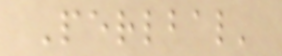Perlbal'
